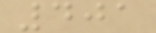401
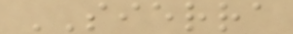SIERRA
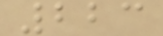223
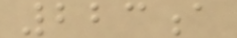223a
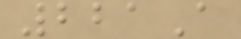221A
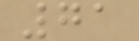71
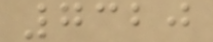7320
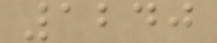1240
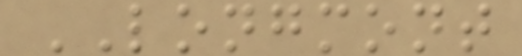LONGMONT
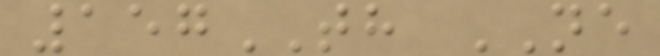157TH NE
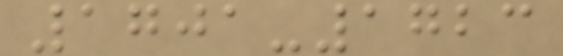1701-1723
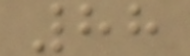88
